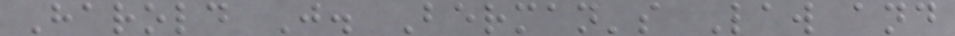Harold J. Berman's Law and
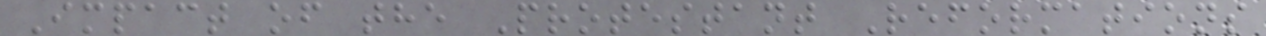Impact of the Protestant Reformations
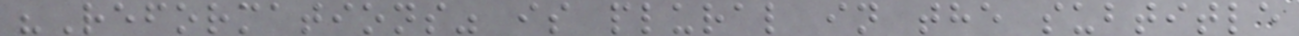"Reformations" is plural in the subtitle
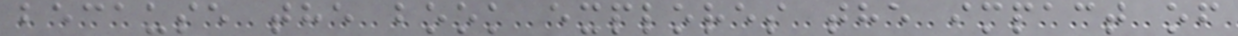because the book explores the impact of
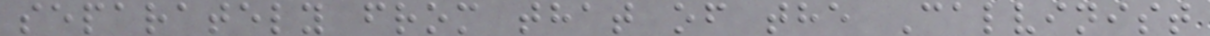separately from that of the Calvinist
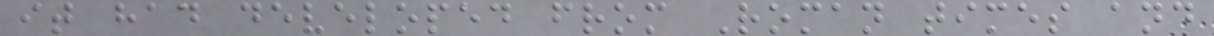it had developed from Roman times and
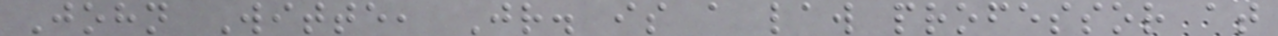John Witte, Jr. is a law professor at
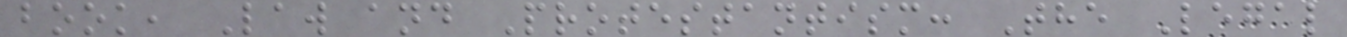book, Law and Protestantism: The Legal
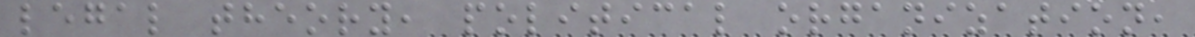legal theory, political organization,
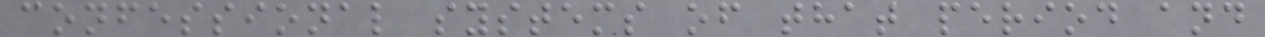confessional systems of that period and
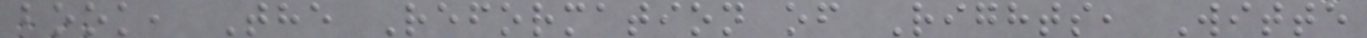book, The Reformation of Rights, Witte
